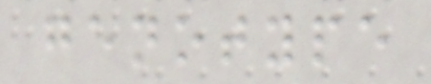genotype
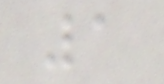1
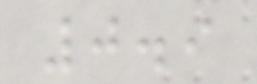0.9
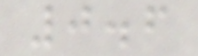0.6
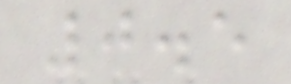0.5
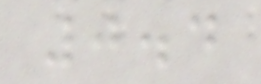0.4
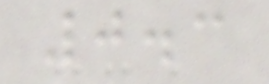0.3
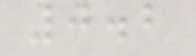0.2
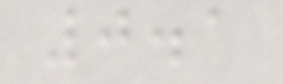0.1
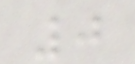0
